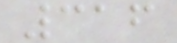316
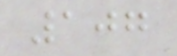107
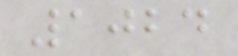1024
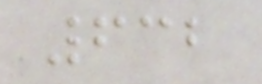632
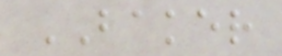BAKER
